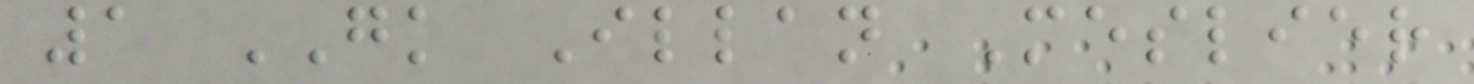1 GK Illan Meslier
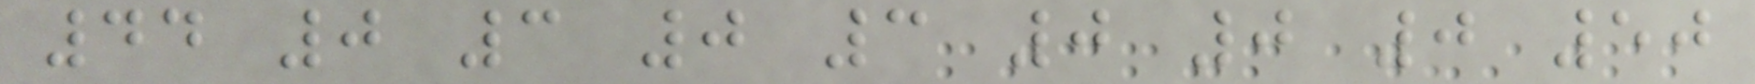44 0 3 0 3 0 0 0 50
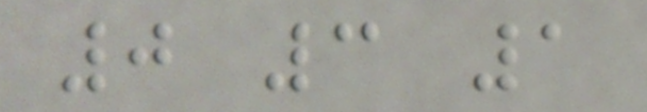0 3 1
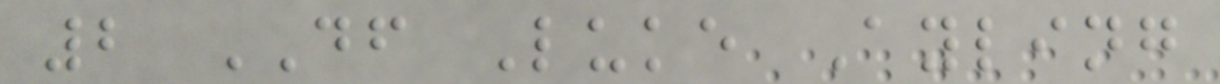2 DF Luke Ayling
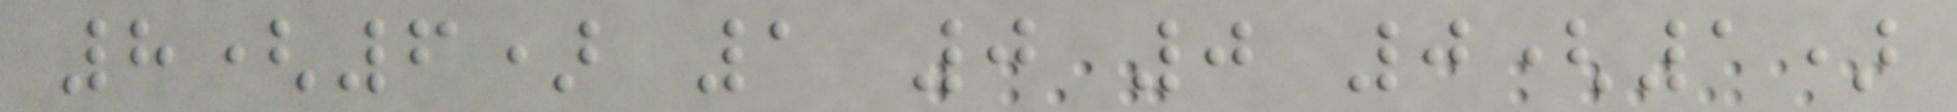8(6) 1 0 0 0(1)
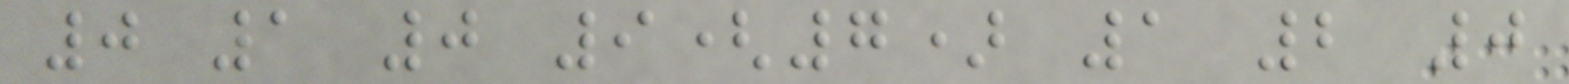0 1 0 9(7) 1 2 0
